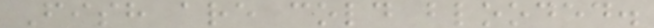Fish are cold blooded.
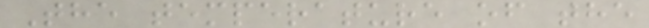The temperature of the
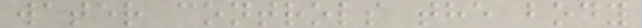water controls the body
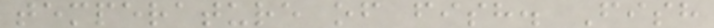temperature of fish. Fish
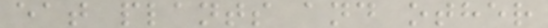eat plants and other
